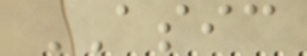ASIC
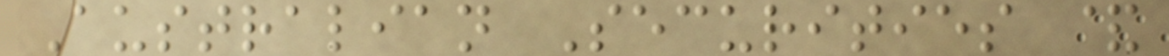Australian Securities &
